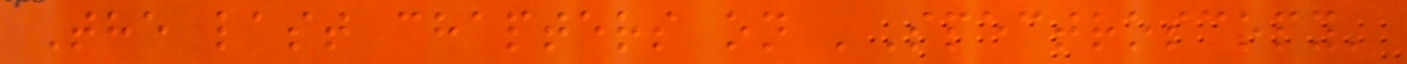The last chapters on 'Spectroscopy'
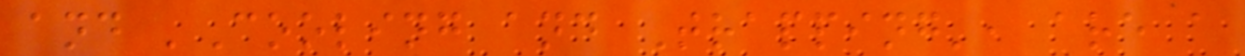and 'Cooling and Trapping', are a
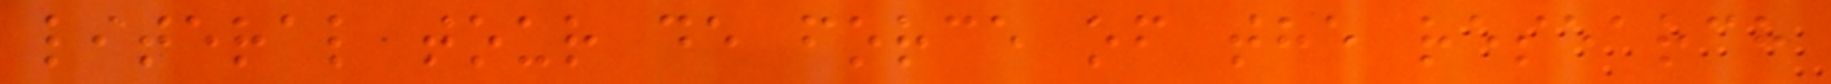literal tour de force of the research
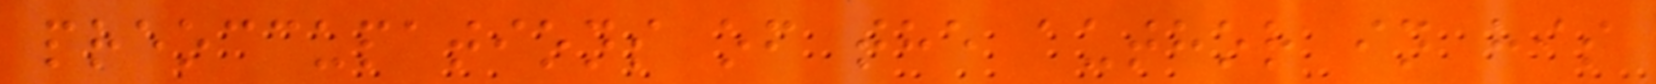preoccupations of the author in his
